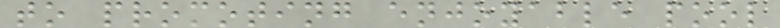to promoting enjoyable pool
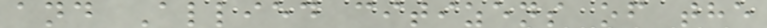and Allied citizens of the
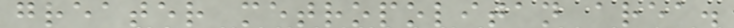greater metropolitan area.
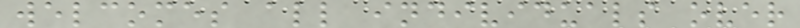welcomes all individuals over
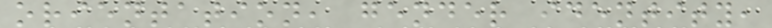orientation, gender identity,
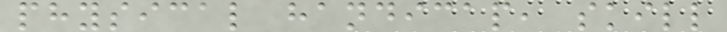physical handicap, skill
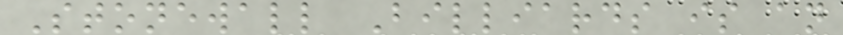Stonewall Billiards is an
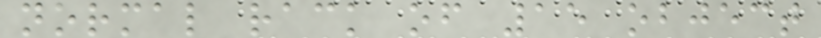normal rack of 15 object
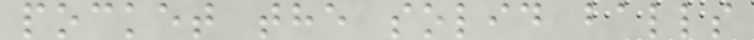pocket the solid balls
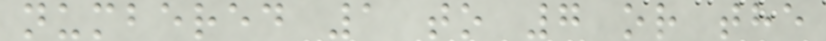numbered 1 to 7 or the
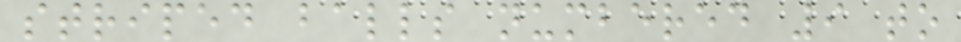striped balls numbered 9 to
